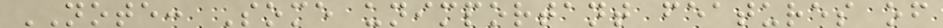NOTE: Some unimportant features of
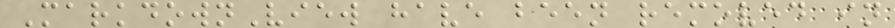MarkdownView have been removed in
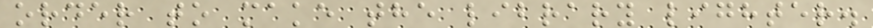order to make the library lighter.
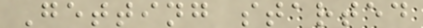Getting started
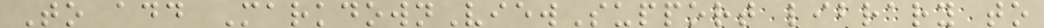To add MarkdownViewSupport library to
